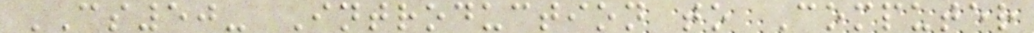CS50- Introduction to Computer
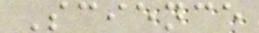Science
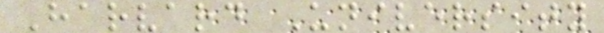Harvard University
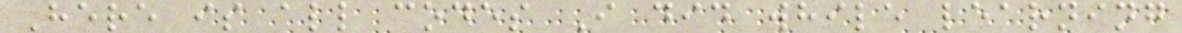Here is all codes I did while learning
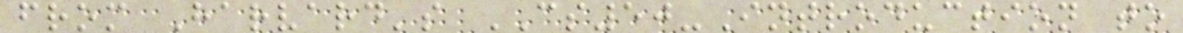from Harvard's CS50-Introduction to
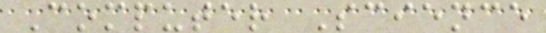Computer Science
